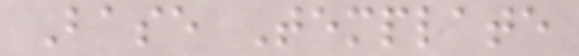Base Template
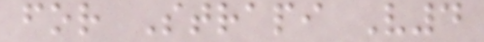for Strapi V4
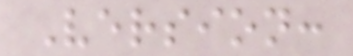Version:
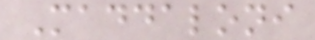Maddaloni
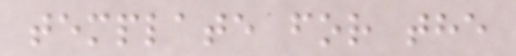template for the
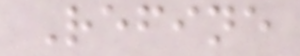Refine
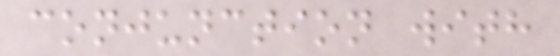conjunction with
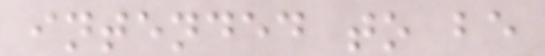intended to be
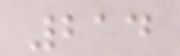214
